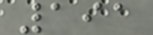191
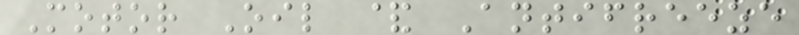Motor Oil & Antifreeze
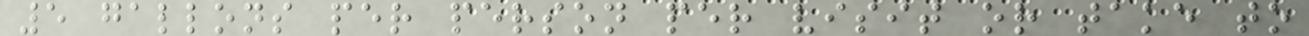5 gallons per person per visit or take to
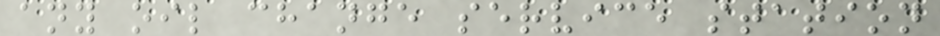any oil change service station
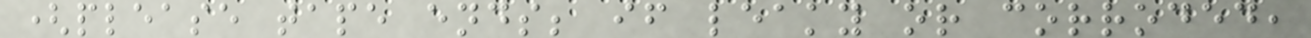(please tape ends; if leaky or corroded,
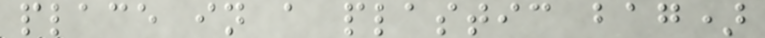place in a plastic bag)
